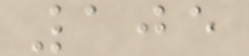105
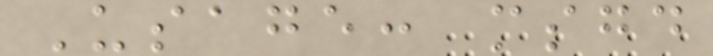Usage: msgd
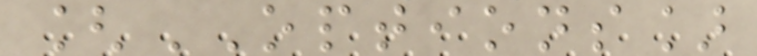[OPTIONS]
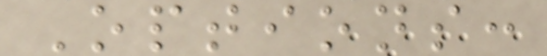Options:
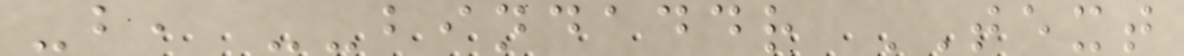-b, --bindaddr TEXT
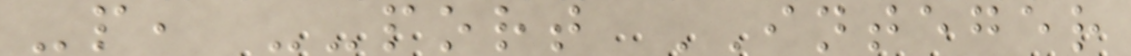-p, --port INTEGER
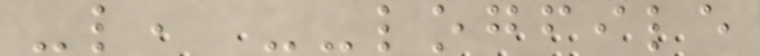-l, --logfile
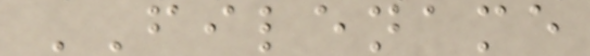FILENAME
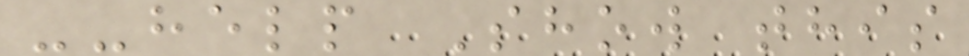--help Show this
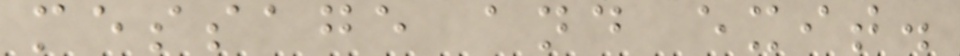message and exit.
